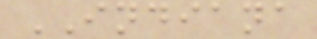INDIANA
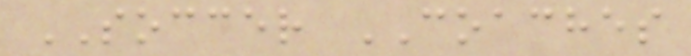SOCCER COACHES
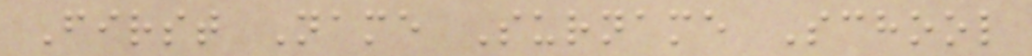First Name Surname School
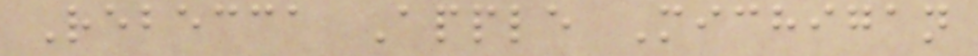Rebecca Apple Michigan
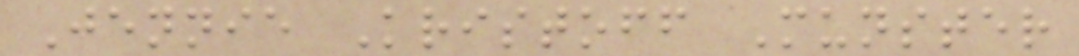Jennie Kristoff Munster
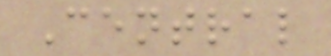Central
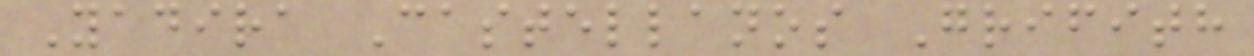Yadira Castellanos Grifith
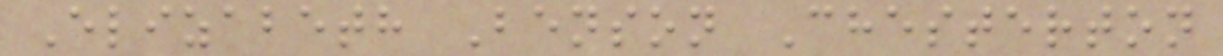Elizabeth Benson Chesterton
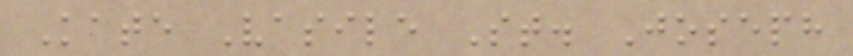Kate Vasile St. Joseph
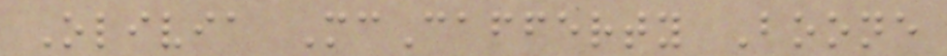Olivia McCafferty Boone
